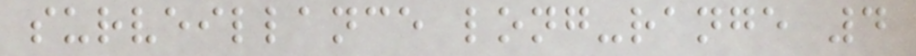surveillance long-range 4
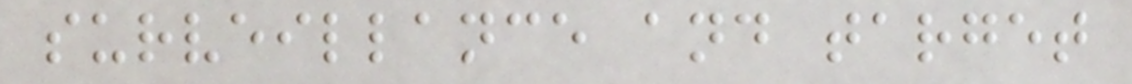surveillance and target
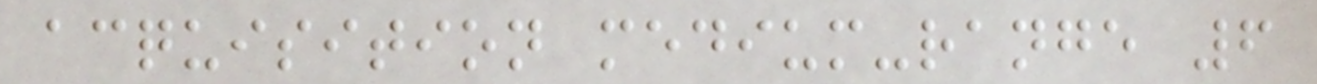acquisition medium-range 6
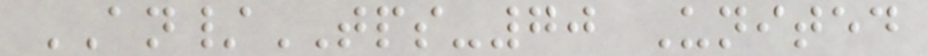AN/TPS-70 United
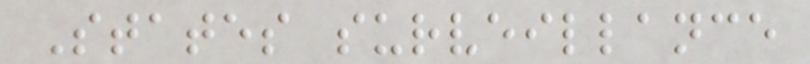States surveillance
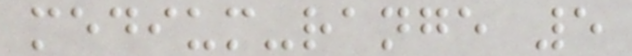medium-range 5
